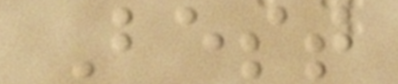Best
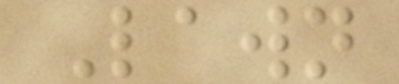Lawn
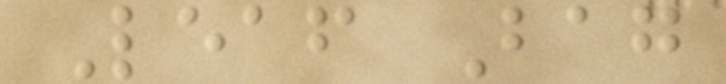Leaf Bag
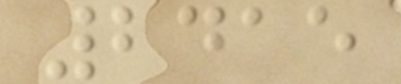2415
